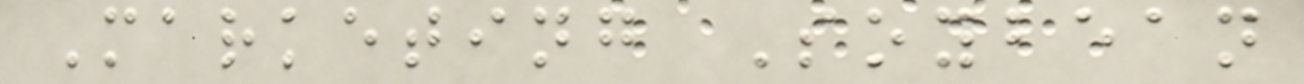Marketing Soybean
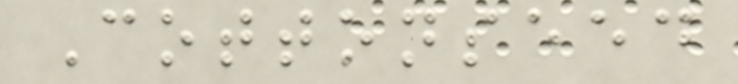Cottonseed
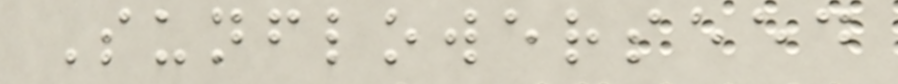Sunflowerseed
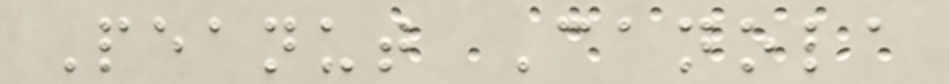Peanut Canola
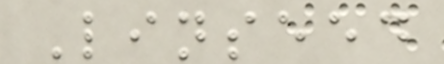Linseed
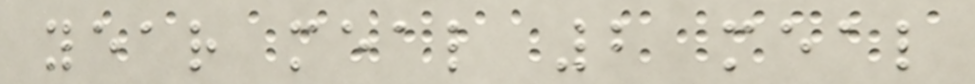year meal 2 meal
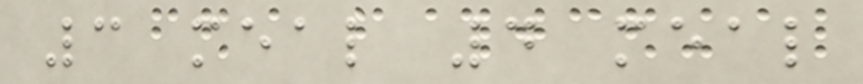3 meal 4 meal
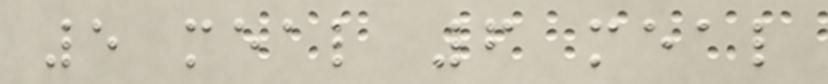5 meal 6 meal
